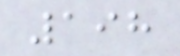198
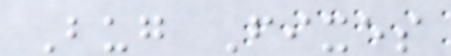Bug Fixes
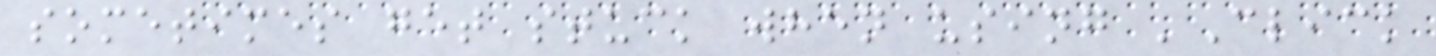sometimes get stuck when using 'Click
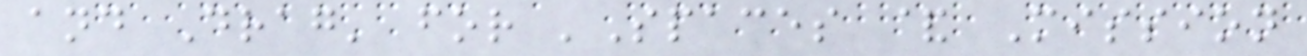and Drag' for 'Spaces & Mission
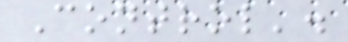Control'.
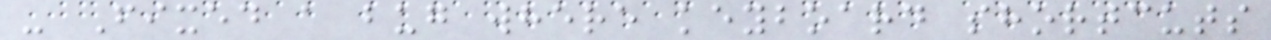- Fixed a bug where keyboard shortcuts
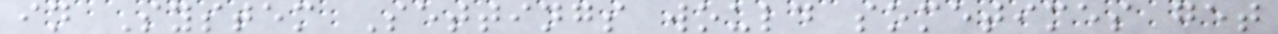in System Settings would sometimes get
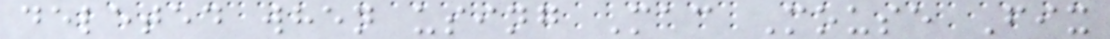deleted when using Mac Mouse Fix
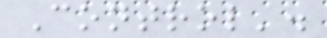Control'.
